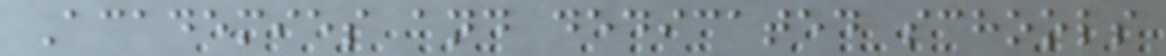Academies and dedicated schools
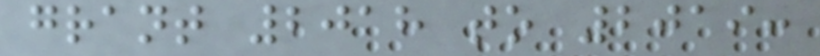grant 2018 to 2019:
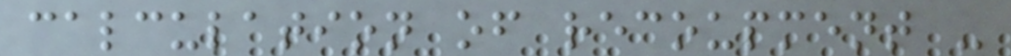calculation of recoupment -
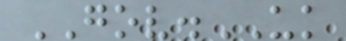GOV.UK
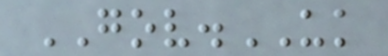GOV.UK
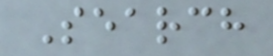Search
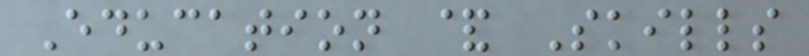Education & Skills
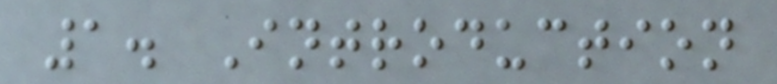1. Introduction
